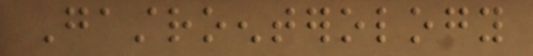Gastroenterology
